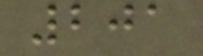201
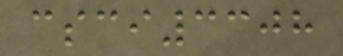csci3308
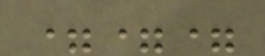===
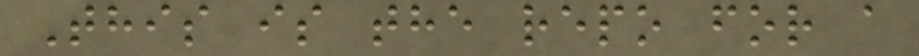This is the repo for a
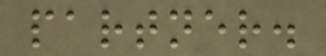partner.
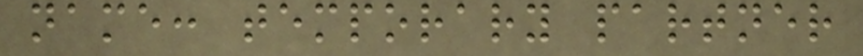name: temporary partner
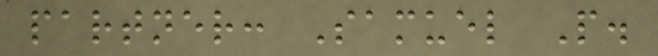partner: Samuel P.
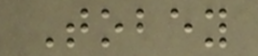Tobey
